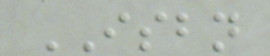ISBN
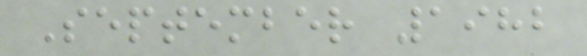September 1982
